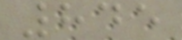845
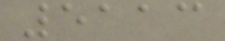5113
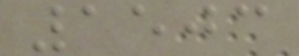1503
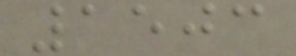1503
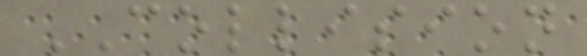COLLISION
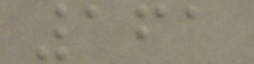161
